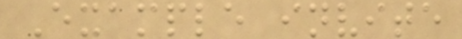Example invite
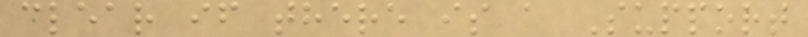clear if there is a Support
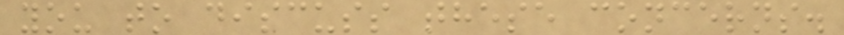you to discuss these concerns.
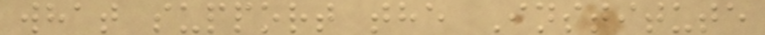what support the Institute
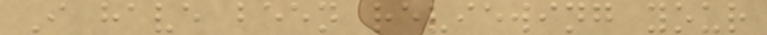I have been reviewing your
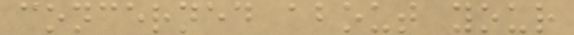concerned about your
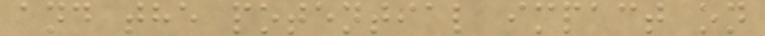and the potential impact on
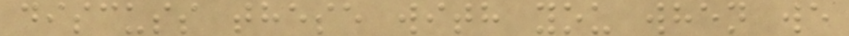discuss these with you when we
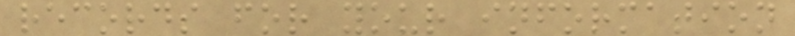records for your information
